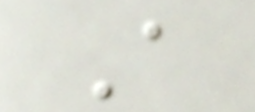A
